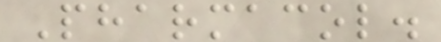Pharmacol.
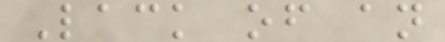Lack of an
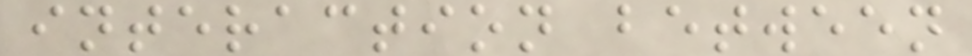interaction between
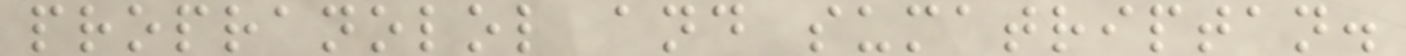propranolol and sumatriptan.
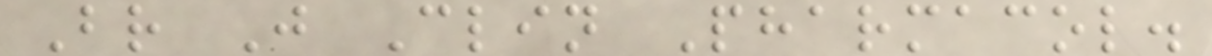Br J Clin Pharmacol.
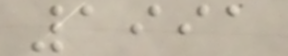1991
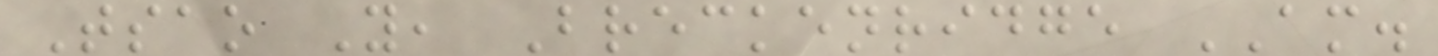Tsao Y, Breckenridge AM.
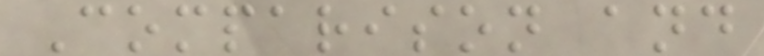Comparison and
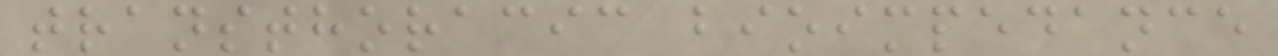transthoracic bioimpedance
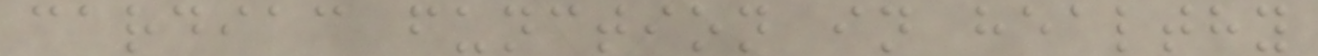cardiac function in healthy
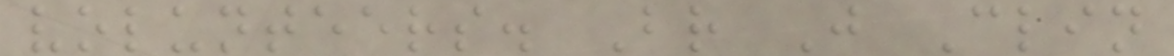volunteers. Br J Clin
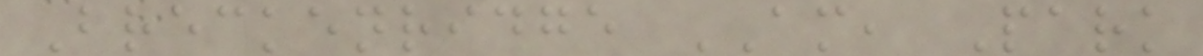Breckenridge AM, Park
